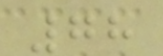78
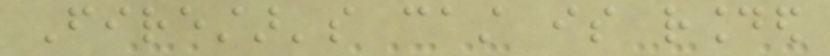Firestar's cast is rounded
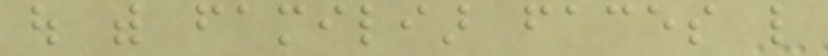out with familiar faces like
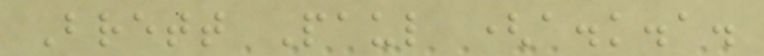Brett Paul (a.k.a.
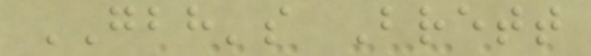GBH's Brett
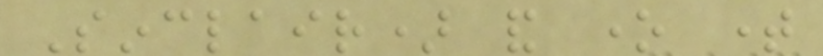Sinclair) and one time
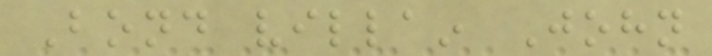Bond villain John
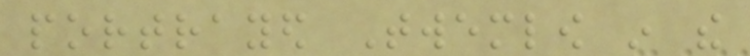portrayed Twemlow in the
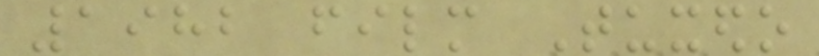1982 film Tuxedo
